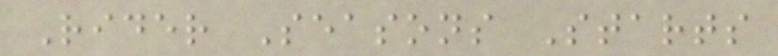Rider Seasons Starts
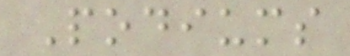Podiums
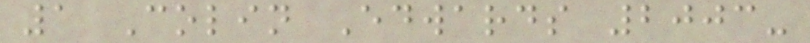1 Colin Edwards 2003-
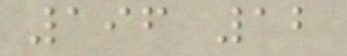196 12
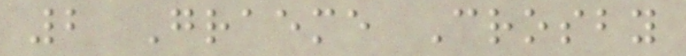2 Graeme Crosby
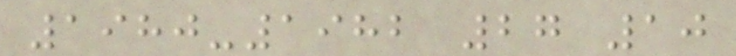1980-1982 27 10
